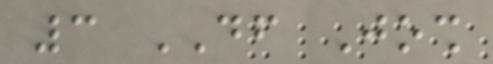3 DF Josh
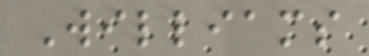Williams
